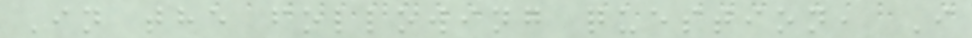In the following question, I
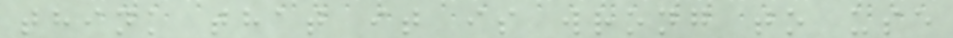think that it is wrong to use
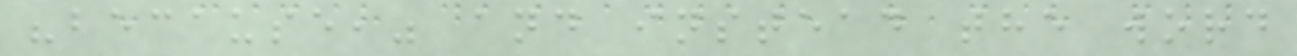"because," and instead the word
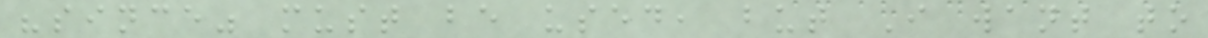"since" must be used, but I want to
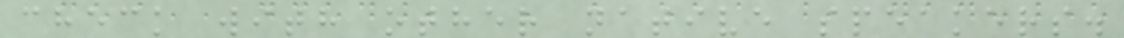check with other native speakers.
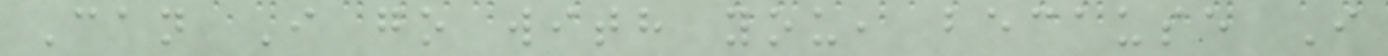Can I go with you, because I
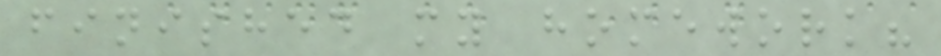finished my homework?
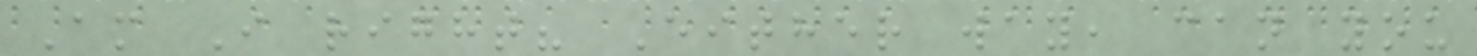Am I right? Either way, can you
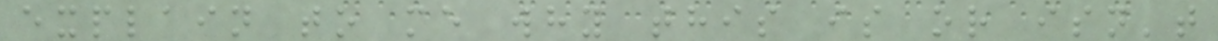explain to me why this is or isn't
